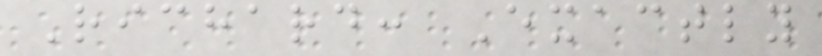Richard: Exactly
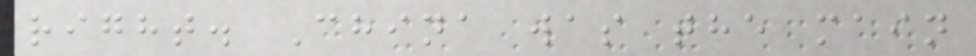right. China was the main
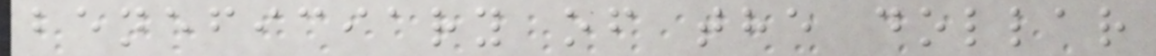beneficiary of the dollar
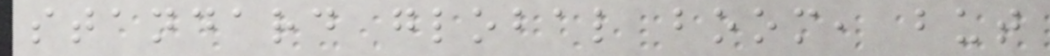standard global boom, but
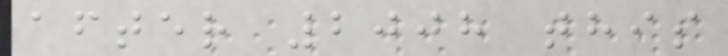after 2008 this
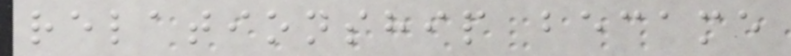relationship became
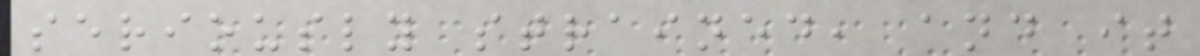seriously strained, and it
